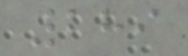289
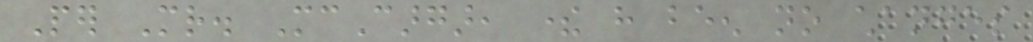Per Mr. McCargar, there have been no changes
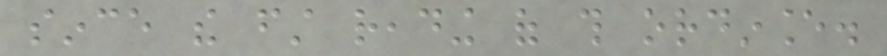since the first reading of this ordinance.
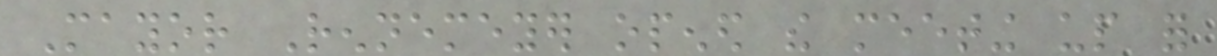Mayor Rennemeyer opened the meeting up for
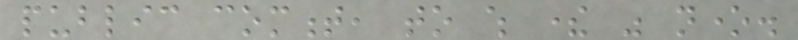public comment, to which there was none.
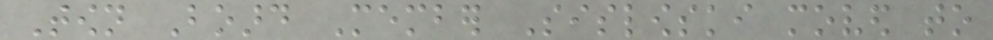Town Board Member Sislowski moved to
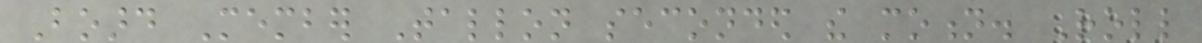Board Member Tallon seconded the motion. Roll
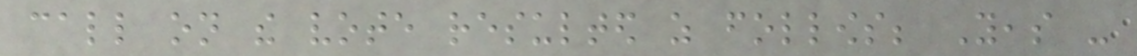call on the vote resulted as follows; Yeas -
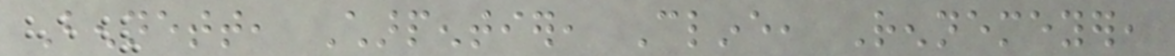Bennett, Charpentier, Cline, Rennemeyer,
